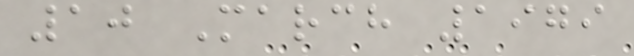10 March 1979
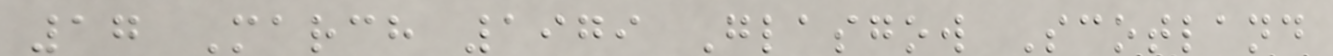17 March 1979 Glasgow Scotland
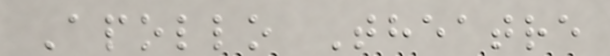Apollo Theatre
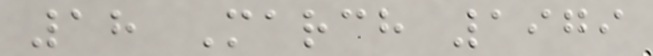18 March 1979
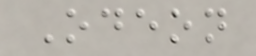Odeon
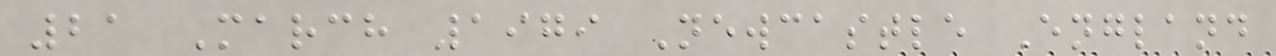21 March 1979 Newcastle England
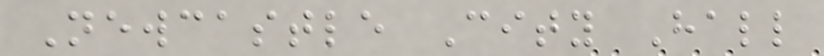Newcastle City Hall
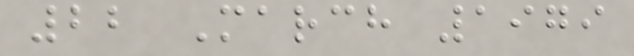22 March 1979
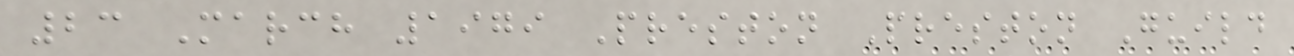23 March 1979 Preston Preston Guild
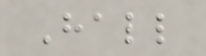Hall
